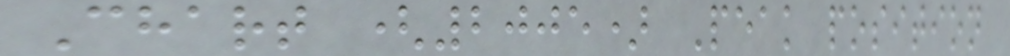Chart (2005) Peak position
